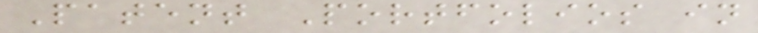Patent Portfolios in
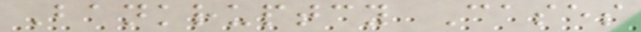Bankruptcy Cases
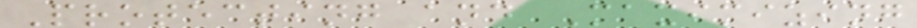Protecting and Maximizing
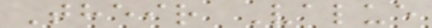Their Value
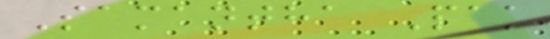Samantha Pak
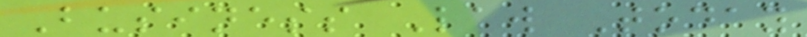Business Law Today
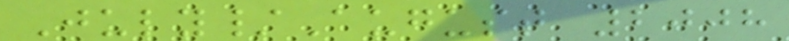July/August 2008
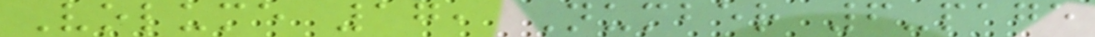Volume 17, Number 6-page
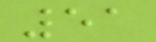51
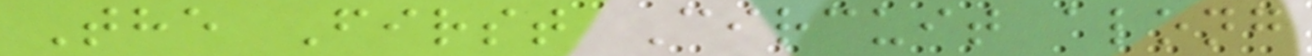The First Circuit along
